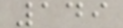149
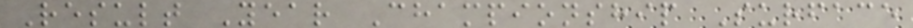Result Year Championship Surface
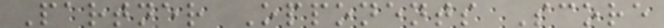Partner Opponents Score
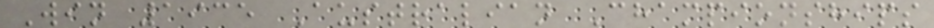Win 1935 Australian Championships
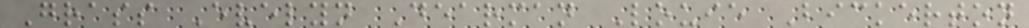Grass Evelyn Dearman Louie Bickerton
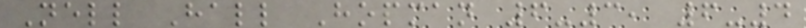Nell Hall Hopman 6-3, 6-4
